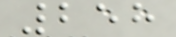258
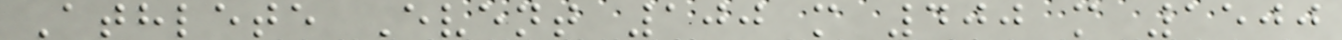Athlete Event 100 m 400 m 1500
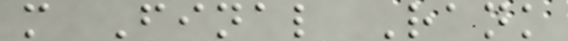m Final Rank
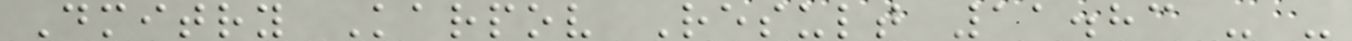Dmitry Karpov Result 11.83 - -
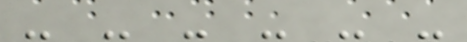- - - - - -
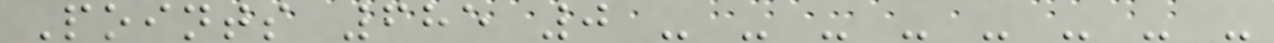Points 685 0 - - - - - - - -
